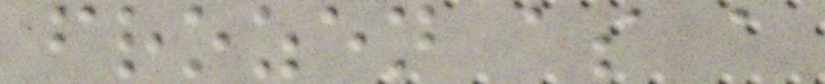frozen as a
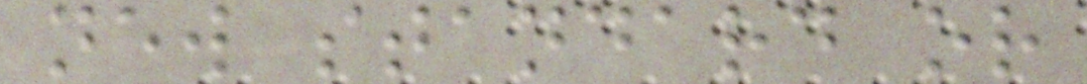new standard or
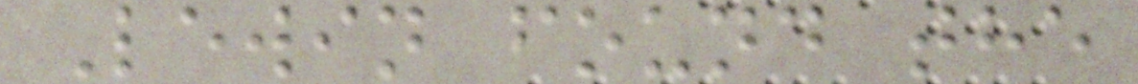Lewin found the
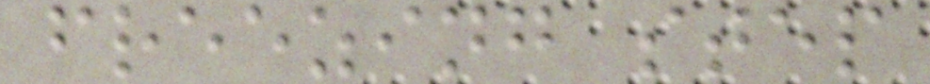freezing step
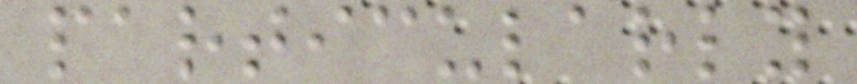particularly
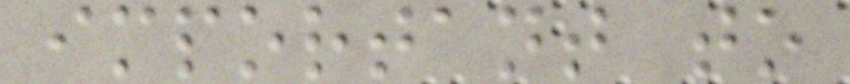important to
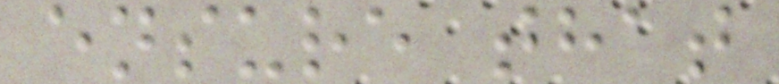ensure that
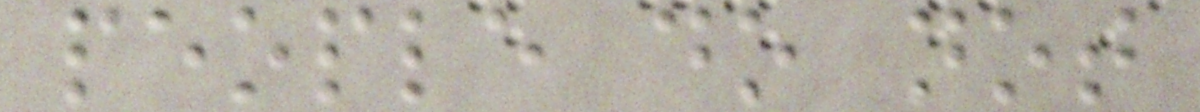people do not
